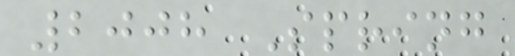2008 Spring
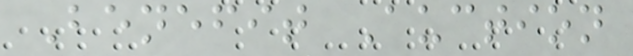Benefit Auction
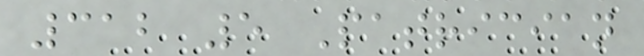312 5 Patrician
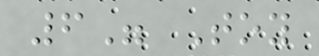6" Toy
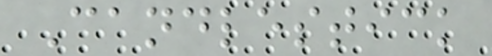Candlestick
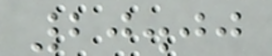20.00
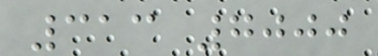313 7000
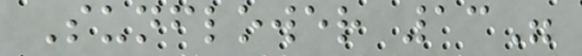Sunflower 13"
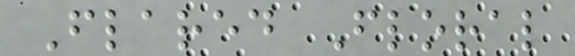Flared Floral
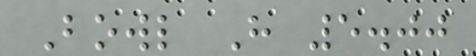Bowl H 5.00
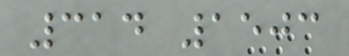314 1503
